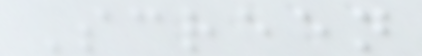Screen
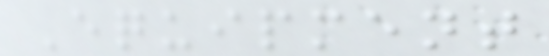Equipment
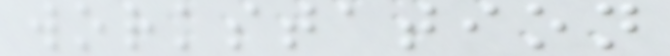workstation
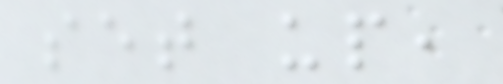set up,
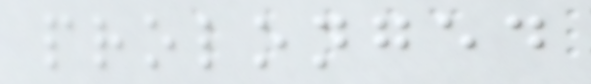prolonged
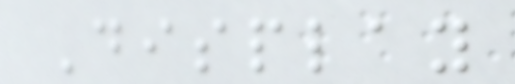Display
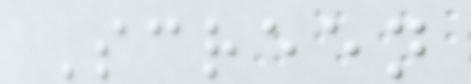Screen
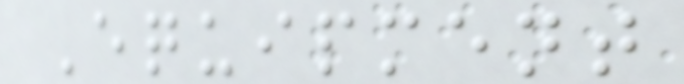Equipment
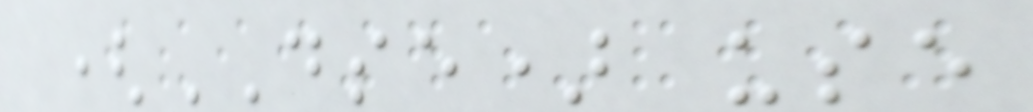(DSE) use
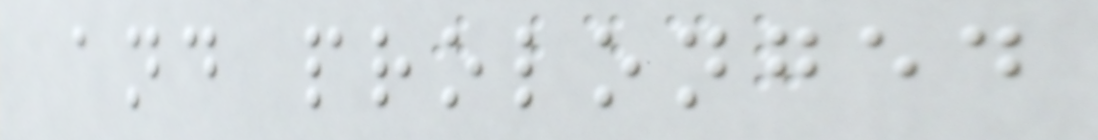and prolonged
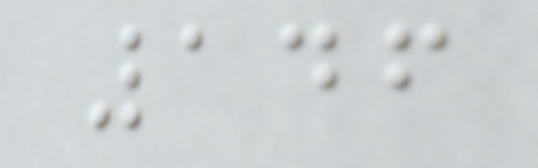146
